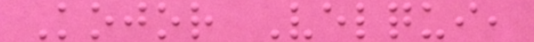Kojor Velqui,
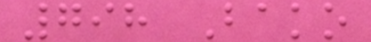798 Bako
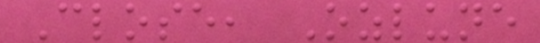Close, Ozlune
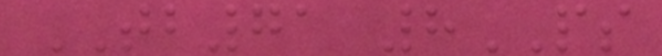TB71 8PS
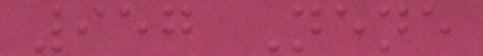957 Nene
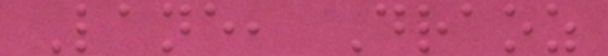Lane, Draoz
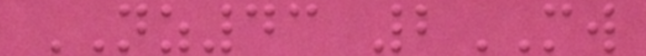NZ43 2MW
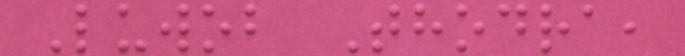Luwob Thodra,
